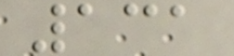131
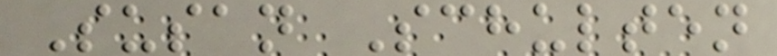Susan Schulten
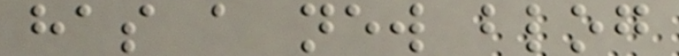has a new blog
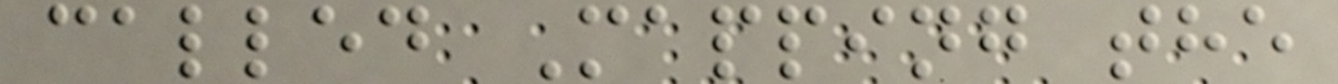called Mapping the
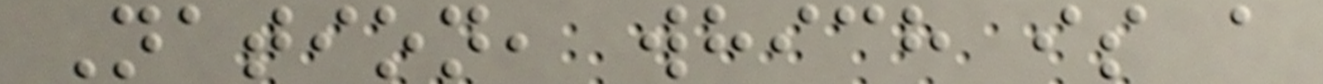Nation, which is a
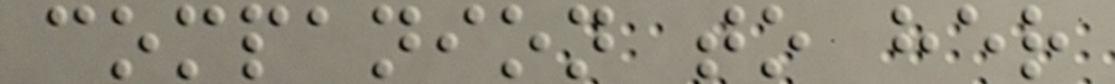companion to her
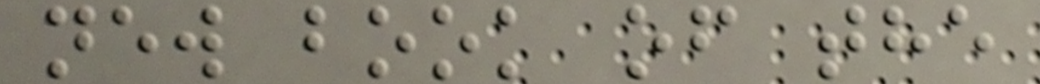new book of the
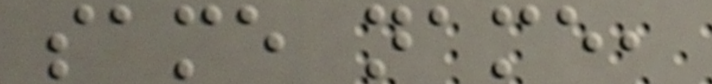same name,
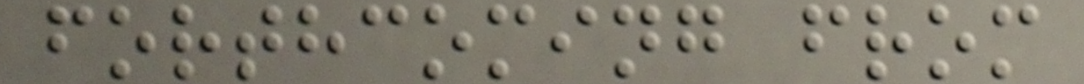forthcoming from
